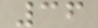36
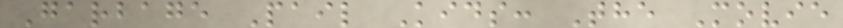Garbage Pail Kids: The Movie
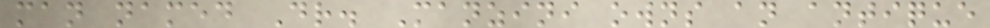man named Dr. Manzini owns an antique
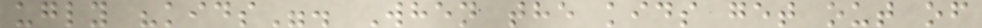ugly "kids". When the kids get out of
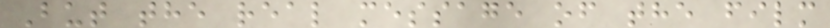But the real message of the film
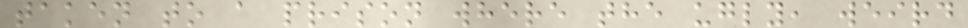taken to a prison where the ugly, weird
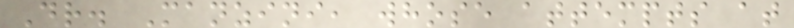Dr. Manzini, whose attempts at
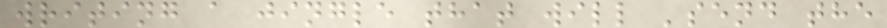writing a jingle that will 'send the
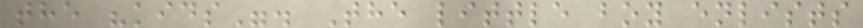the "kids". The little boy enlists
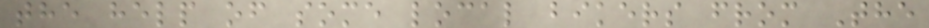the help of some local bikers from The
